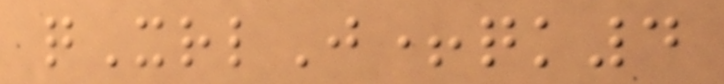qXrlJ+qk4
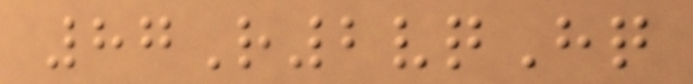87R2vqHq
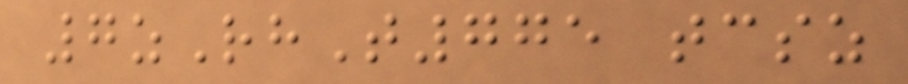7zRhT775 tcsz
